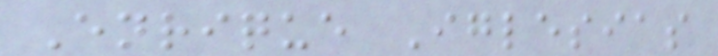Enrique Iglesias
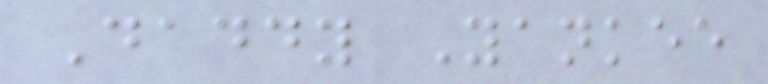Daddy Yankee
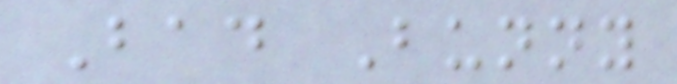Bad Bunny
